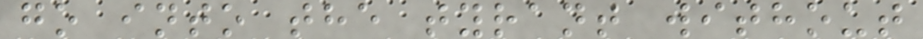go into the tyrant without
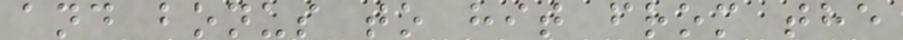and bonus to hit from the
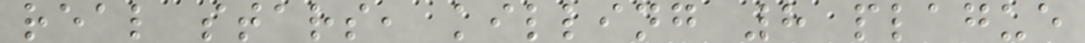real stars, killing 8 plague
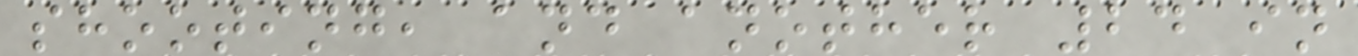shooting, and another 24 in
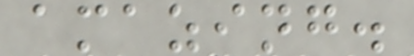amazing.
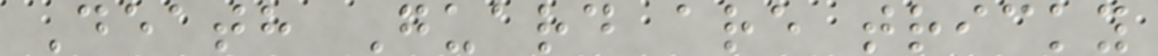Death Guard are tricky
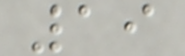19
